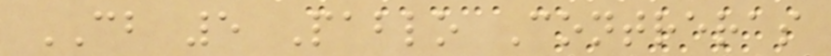CB 5 Pablo Contreras
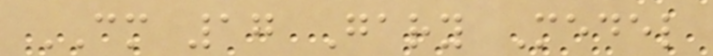CM 17 Gary Medel
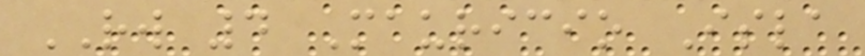RW 4 Mauricio Isla
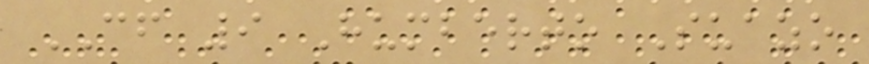CF 9 Humberto Suazo
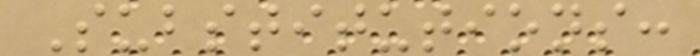Substitutions:
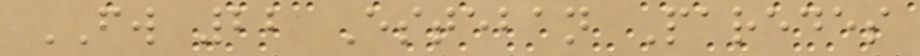FW 22 Esteban Paredes
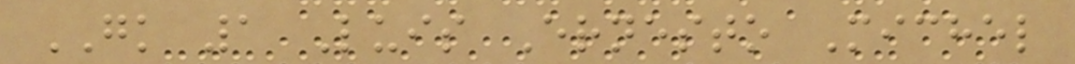GK 1 Luis Ernesto Michel
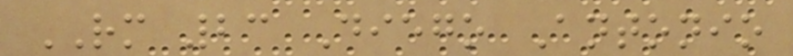RM 23 Diego Antonio
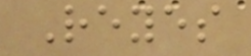Reyes
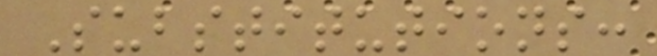Substitutions:
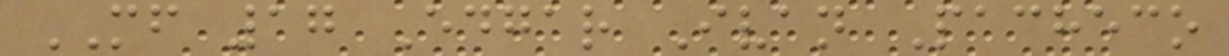MF 17 Edgar Ivan Pacheco
